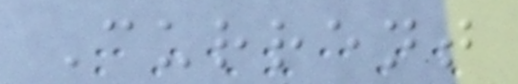Current
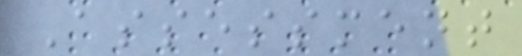Assessment
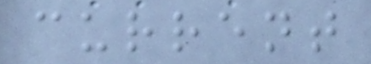current
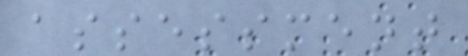assessment
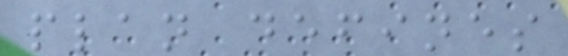plan defines
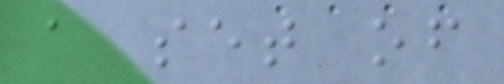a set of
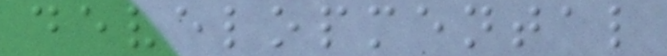developmental
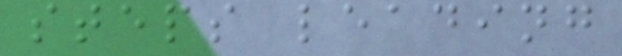steps leading
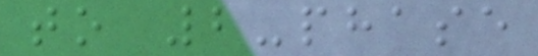to 2-phase
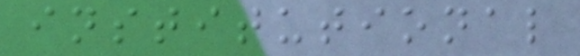institutional
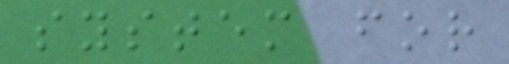system for
